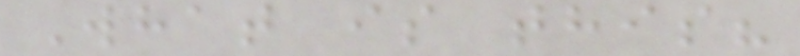What is this?
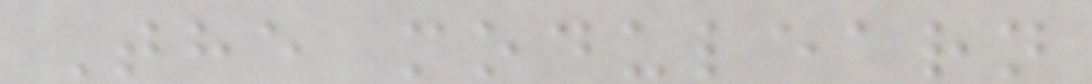The modulearn
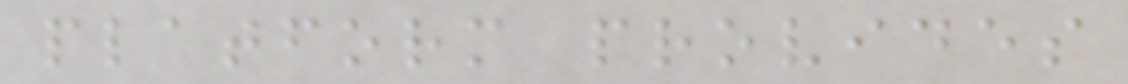platform provides
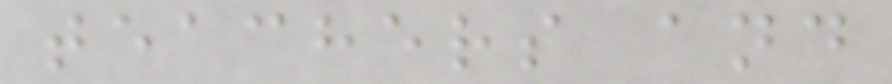teachers and
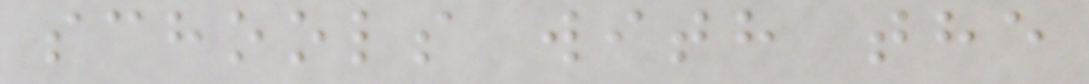schools with the
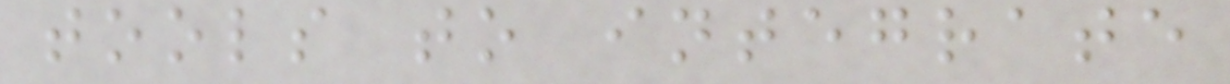tools to integrate
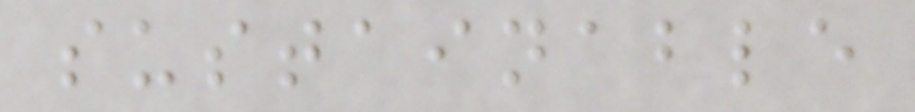sustainable
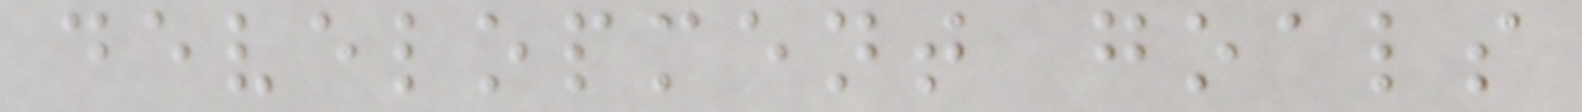development goals
